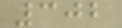302
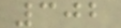302
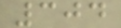304
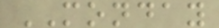MONDAY
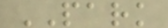PARK
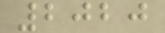2020
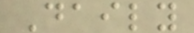Daily
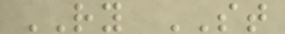RY ST
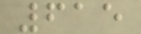615
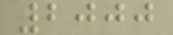2000
